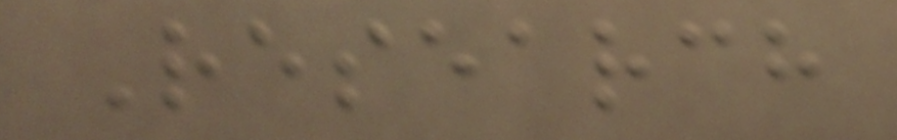Research
